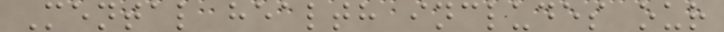Mental health includes our
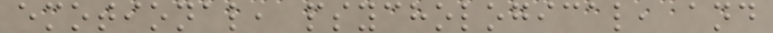emotional, psychological, and
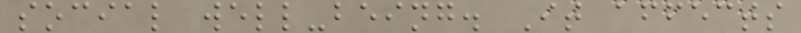social well-being. It affects
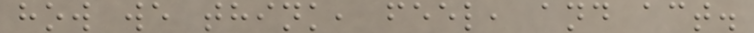how we think, feel, and act.
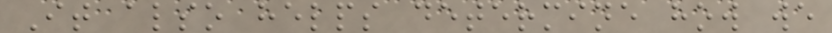It also helps determine how we
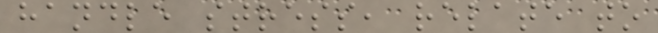handle stress, relate to
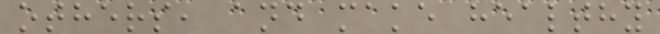others, and make healthy
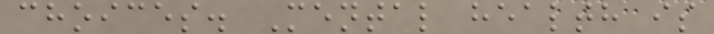choices. Mental health is
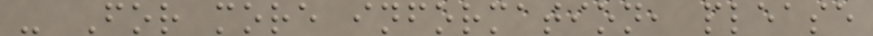- For more information, please
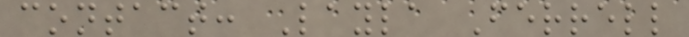contact: Layla Ferrell
